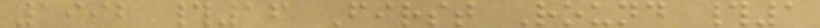1992 #16 First Round #1
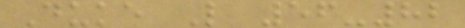Duke L 56-82
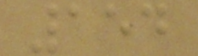154
